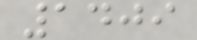1409
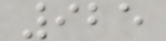925
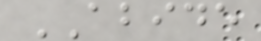ABIDE
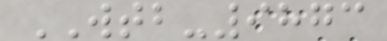WTB-9873
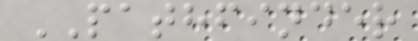PATHFINDER
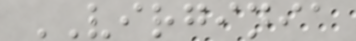VIRGINIA
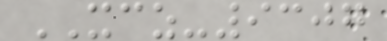XCZ-9307
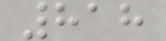818
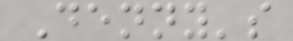Denny's
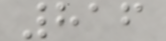816
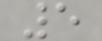5
